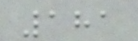181
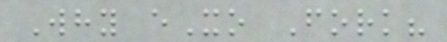Why eXo Fork?
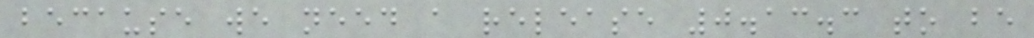because we need a release 0.13.3 to be
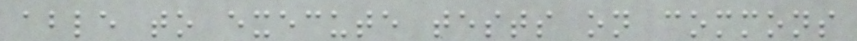able to execute tests on commons
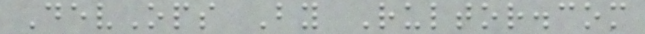DevOps By Rultor.com
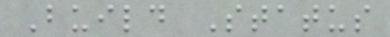Build Status
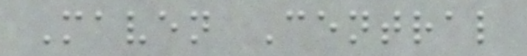Maven Central
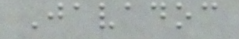Javadoc
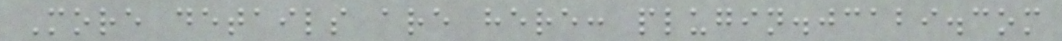More details are here: plugin.jcabi.com
